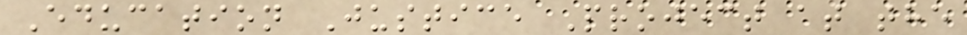Education Justice Project at the
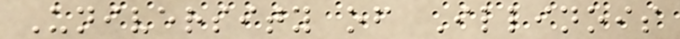University of Illinois
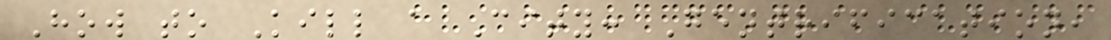How to Kill a City: Gentrification,
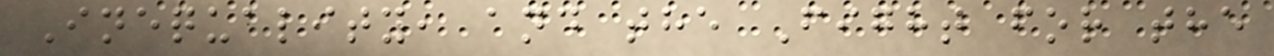Inequality, and the Fight for the
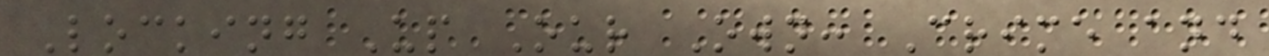Locking Up Our Own: Crime and
